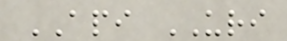API URI
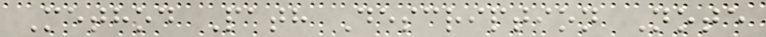Method Path Description Note
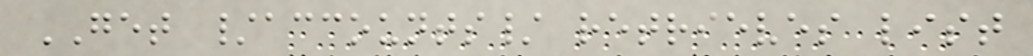GET /accounts/ retrieves list
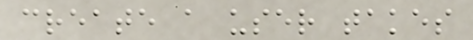create a user takes
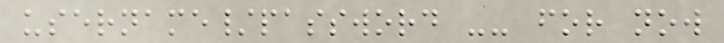username/password -- for now
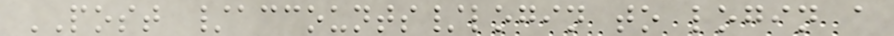POST /accounts/login to login a
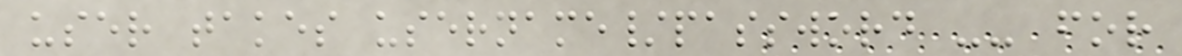user takes username/password -- for
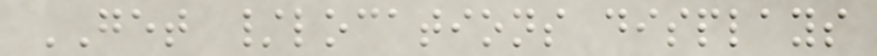GET /locations displays
